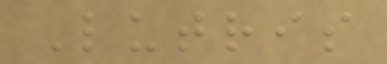Lutris
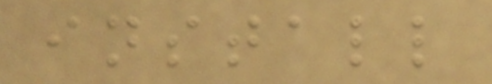install
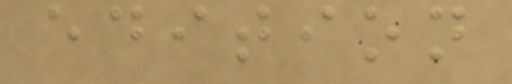edition
